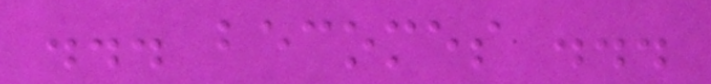... becomes ...
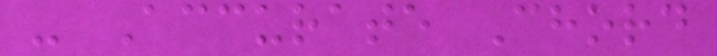- Accurate Chord
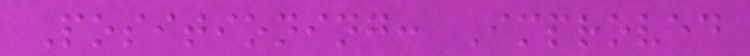Positioning: Improved
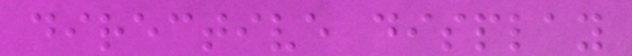directive display
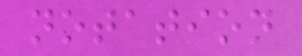notation
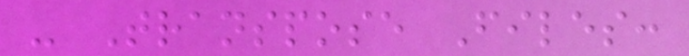- Transpose Files:
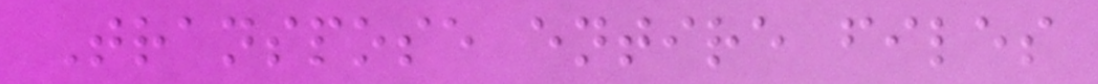Transpose entire files
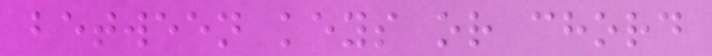between keys or chord
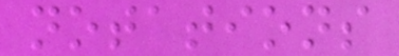notations
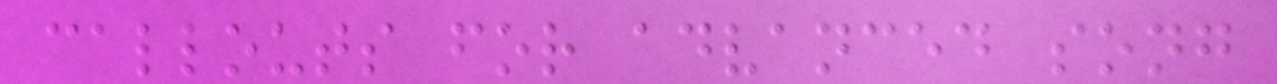callouts for advanced song
